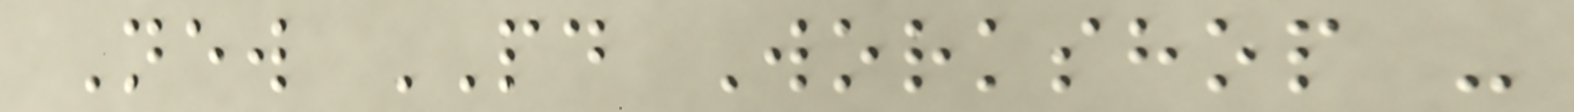New PD Workshop -
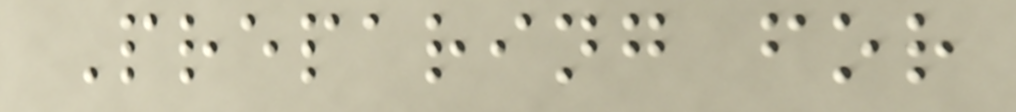Preparing for
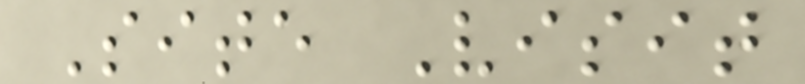Site Visit
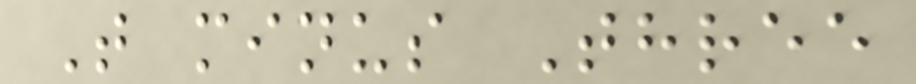T minus Three
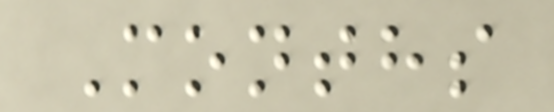Months
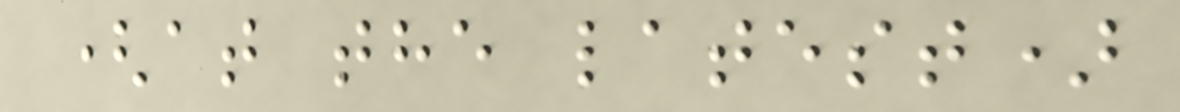(at the latest)
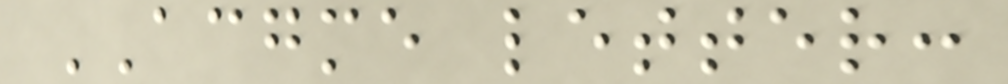ACGME letter:
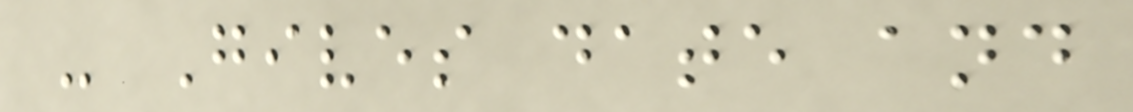- Gives date and
